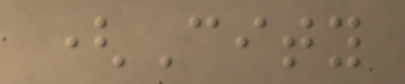(City
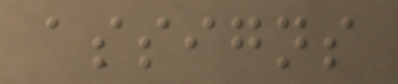assigns
